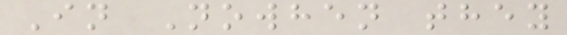In Nowhen they
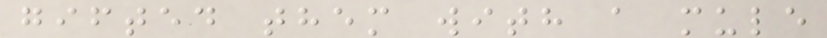gifted them with a mule
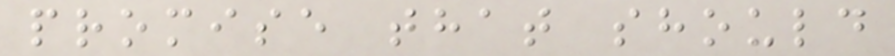promise that should
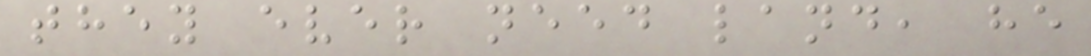they ever need land, he
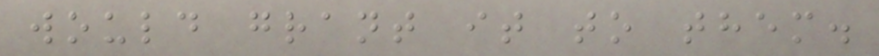would grant it to them.
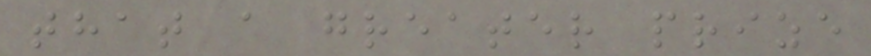that a greater prize
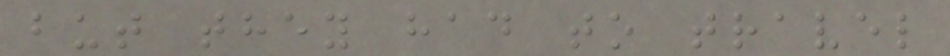but they had to travel
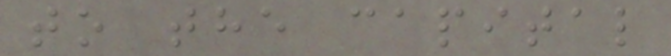to the capital
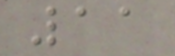11
